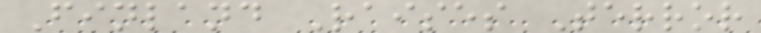Finland Raises Terror
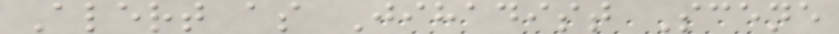Alert as Jihadist Scene
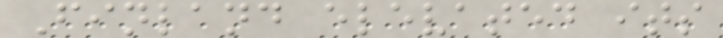Finland elevated its
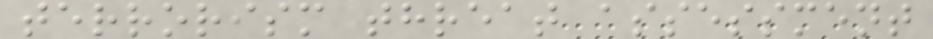terrorism threat assessment
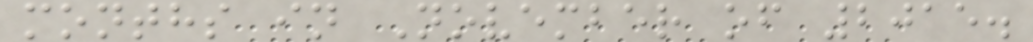months in November of 2015.
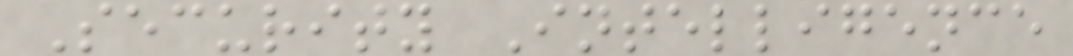Security Intelligence
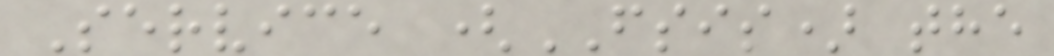Service (FSIS) the
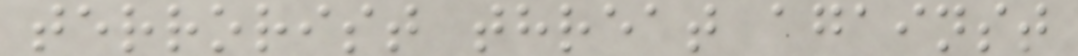terrorist threat against
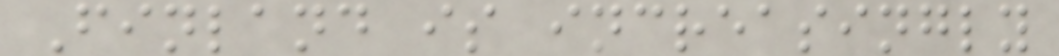Finland is increasingly
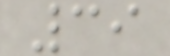39
